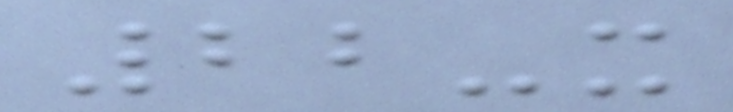22-x
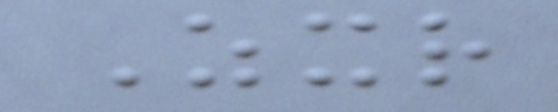Zxr
